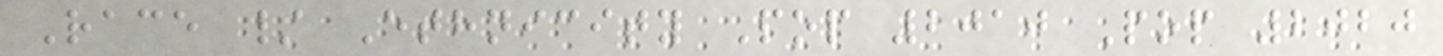Race / Ethnicity Pop 2010 Pop 2020
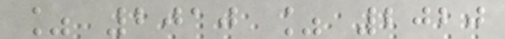% 2010 % 2020
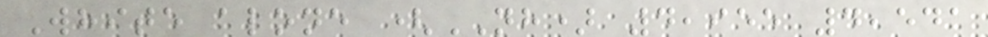White alone (NH) 4,955 4,541
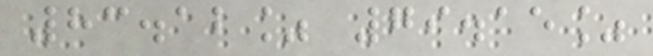83.12% 79.15%
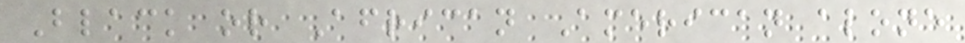Black or African American alone
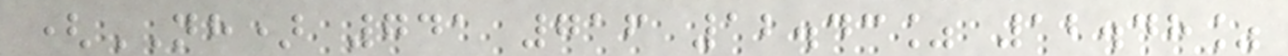(NH) 741 716 12.43% 12.48%
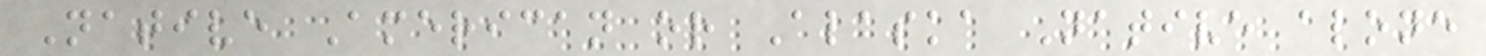Native American or Alaska Native alone
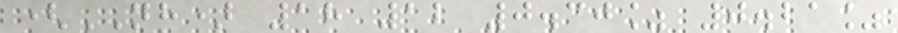(NH) 18 12 0.30% 0.21%
